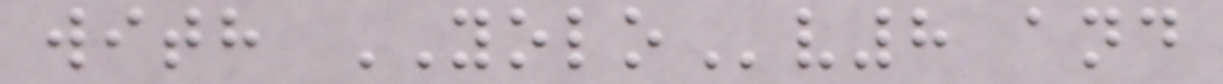with YOLOv8 and
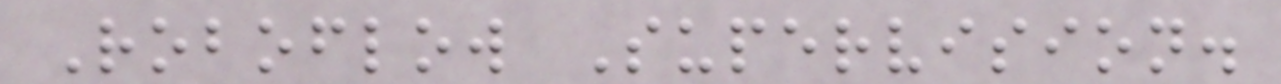Roboflow Supervision.
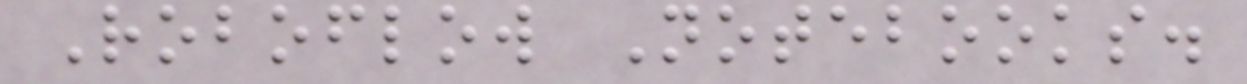Roboflow Notebooks.
